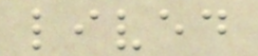lived
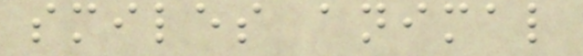smiles animal
